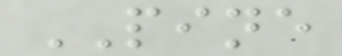PINE
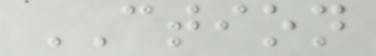CTION
